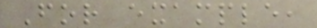For example,
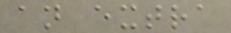an extra
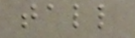tall
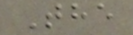The
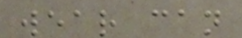wear can
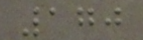170
